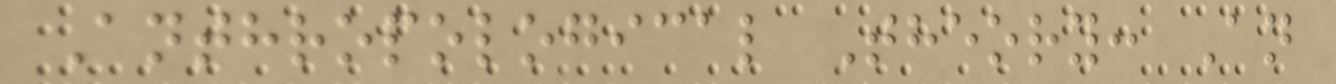Anthropological Theory: An
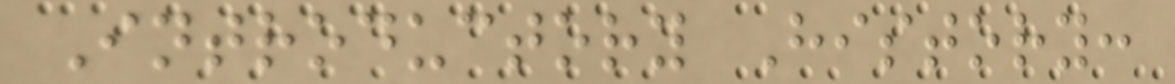Introductory History:
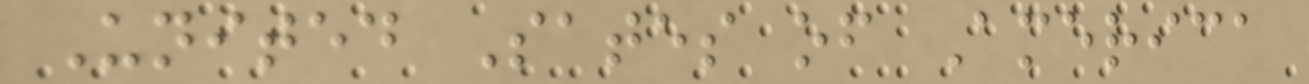United Sates of America
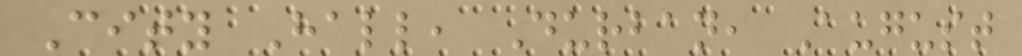City Hall, Durban, August
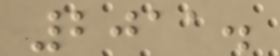2011.
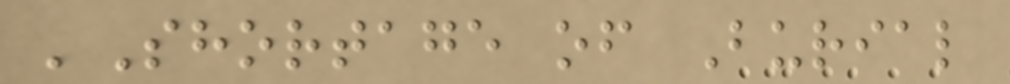'Shortage of Burial
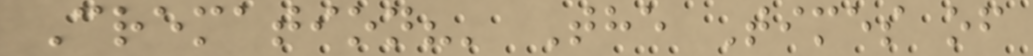Cremation?' The Times of
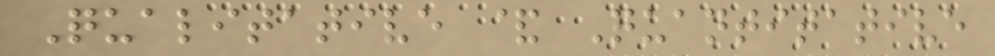Qualitative & Quantitative
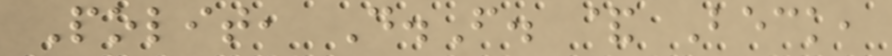Polit, D.F. & Beck,
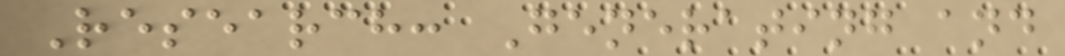Research: Generating and
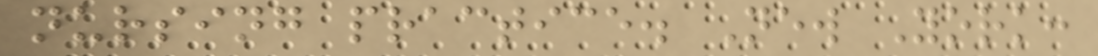nursing practice. New York:
